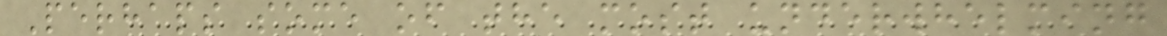Perhaps some of the most underwhelming
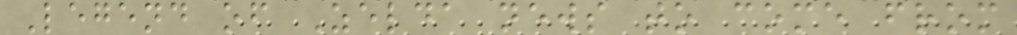Legend of Zelda news to come from
